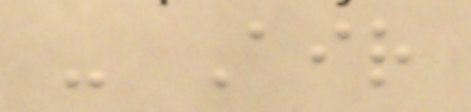- Air
